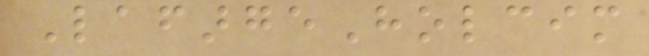LafargeHolcim
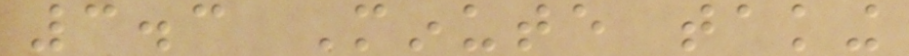3.3 Minute taking
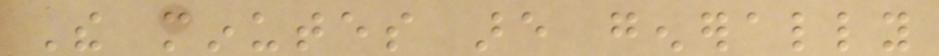The minutes are generally
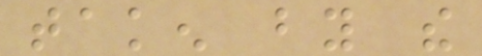taken by the
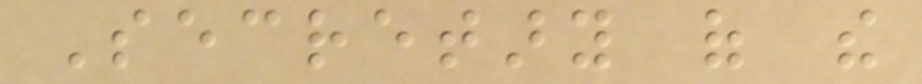Secretary of the
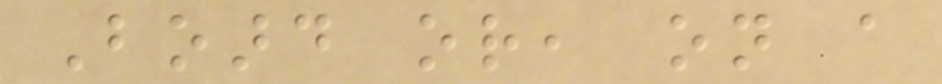Board or, on a
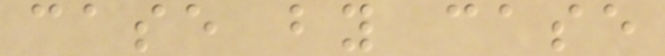case by case
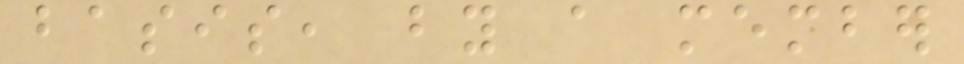basis, by a member
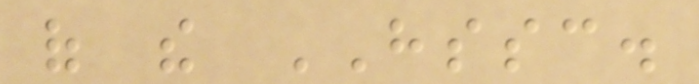of the HSSC.
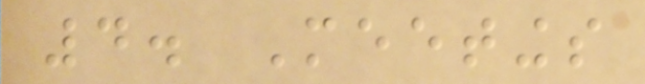4. Meetings
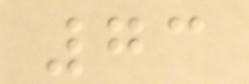73
